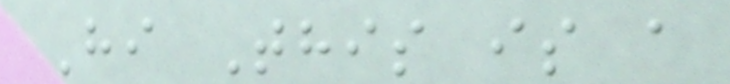Hi This is a
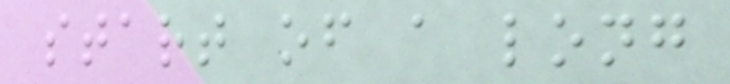start of a long
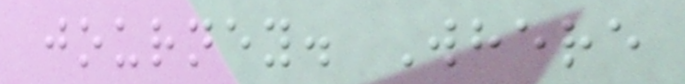journey. Where
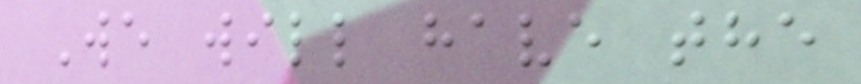We will have the
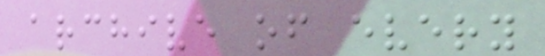archive of every
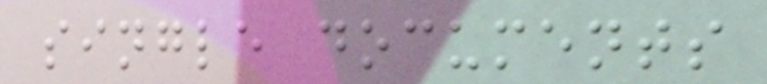single documents
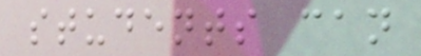students can
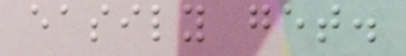easily get.
